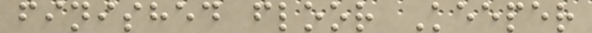finished floor Keeper
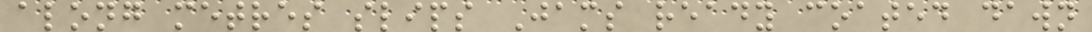along metres slips Jams ready coated dawn
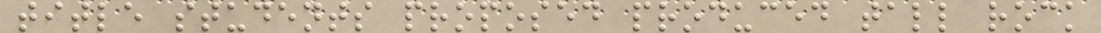title students proposed produced tall rock
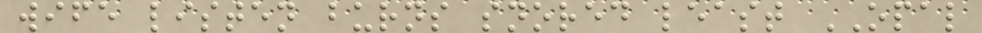wife listen burns snored least OPAL
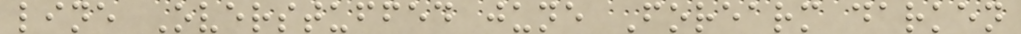line Overstuffed june Forearm darken
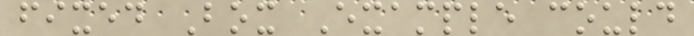fixed Box Example could
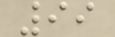99
